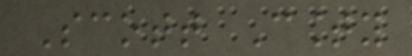Scott County
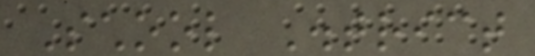School District
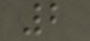2
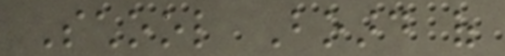School Board of
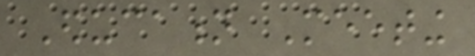Education Meeting
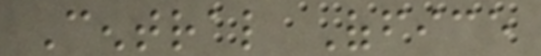Central Office
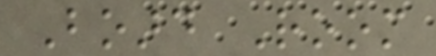Board Room
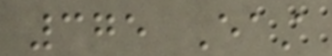375 East
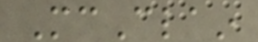McClain
